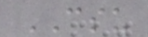CSU
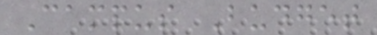Campus Budget
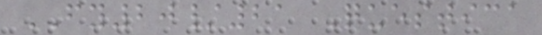FY20/21 Questica
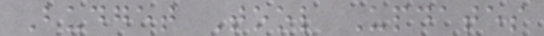Budget Tool Updates
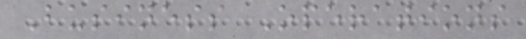Business Operations
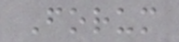Forum
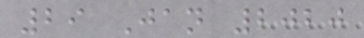29 Jan 2020
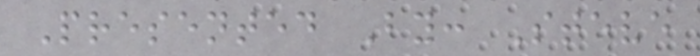Presented By: Steve
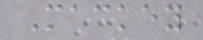Mackey
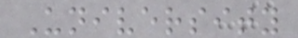University
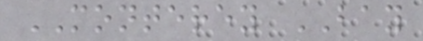MONTEREY BAY
